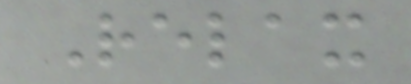Relax
